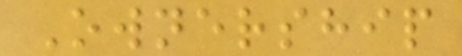Ownership
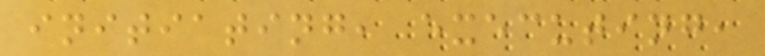initiating, executing,
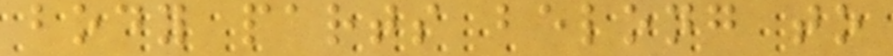body parts belong to
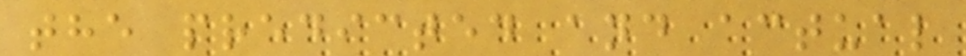the predicted and actual
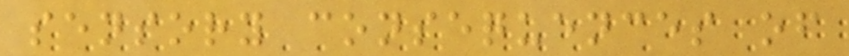sensory consequences of
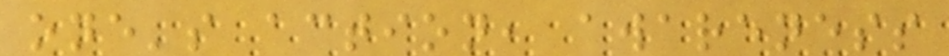one's action, awareness
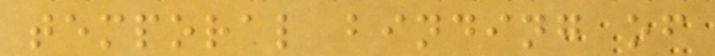temporal binding of
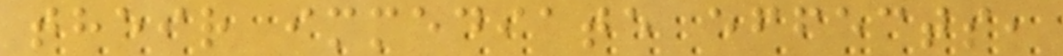their immediate effects,
